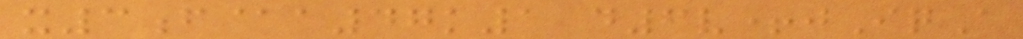x3f@a47k1 d6v+jIqA
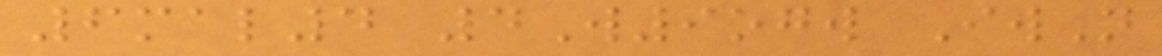6mal4 4W9ogw IwN
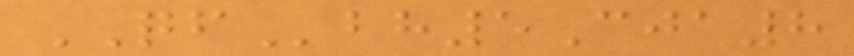QFbh5Cja8
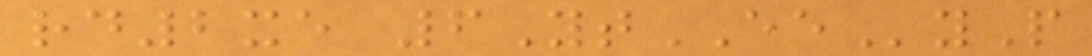rd2xe 6YtEEyP
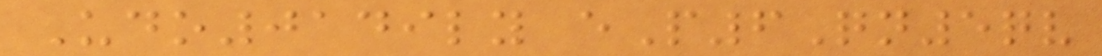Udo0149ly eP6Qn5qv
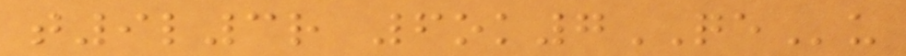t9l3r 6ok7QEu
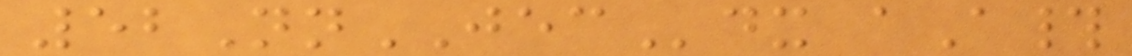52NnJECdx aA#
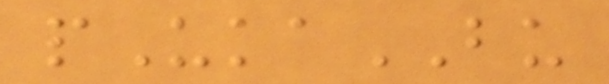pUkaBU
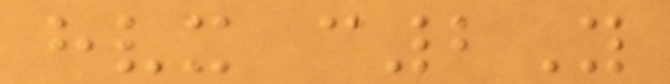hvx c2Y
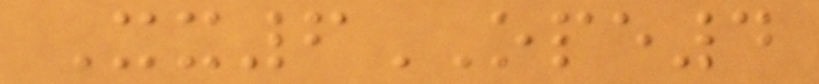Xx6OPE4
